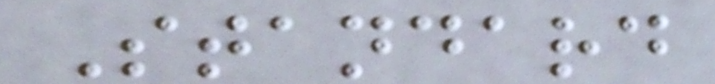Standard
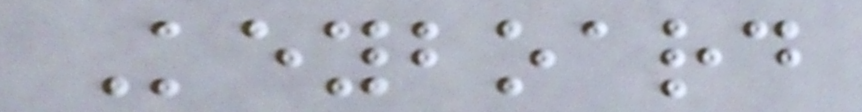Keyboard
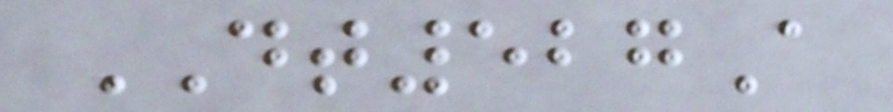DT527A
